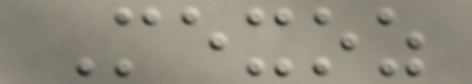Mexoz
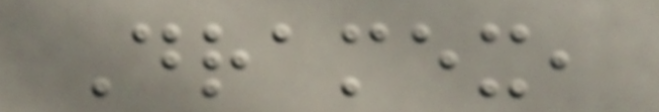Dramex,
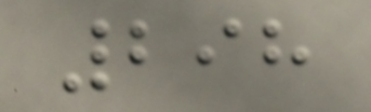298
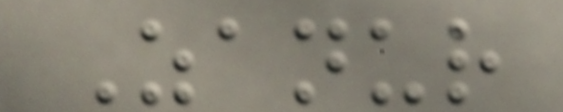Zanur
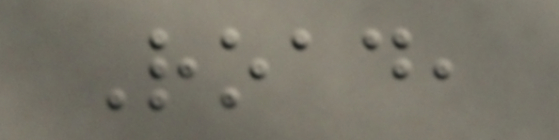Road,
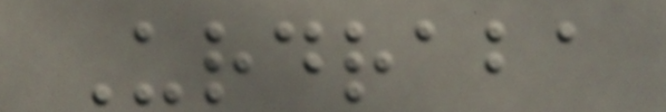Urdraba
